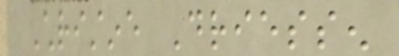Christine Driessen
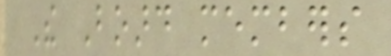The Board members
